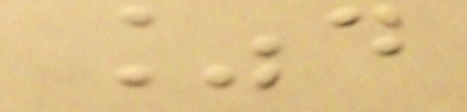%d
